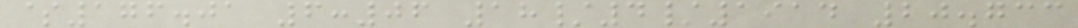$176.01 6:06 18/4/1914 20.733
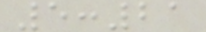5:21
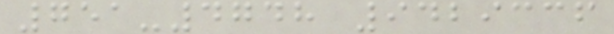751-4748 9429336
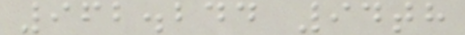962.244 94th
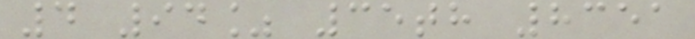4 94% 35th 8351
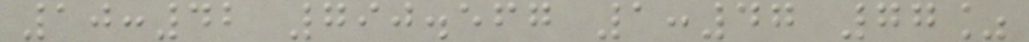10:42 790.567 1:47 77%
